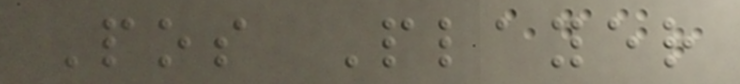Pos Player
